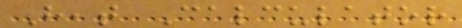Heat Calculator
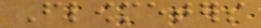Flowmeters
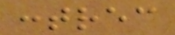contrec
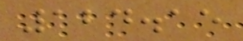124.15
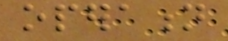operation
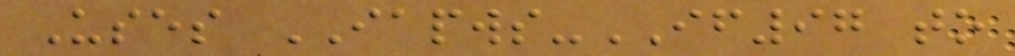Uses IAPWS-IF97 to
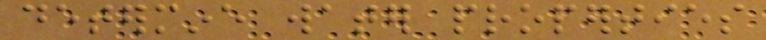determine water properties
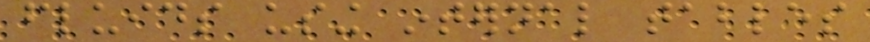fluids using internal tables
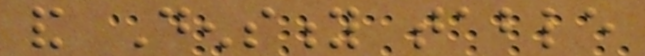and Density table
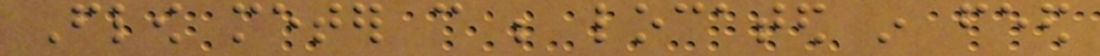Flow meter can be located in feed
